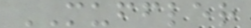MUFFLER
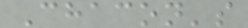Chacon's
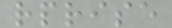rprise
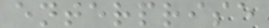enterprise
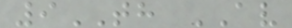9TH AV
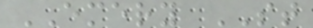EMERY ST
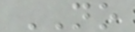NO
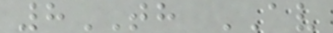8TH AV
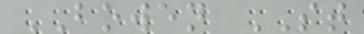BOWEN ST
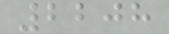2208
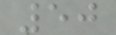50
